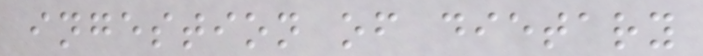ingestion of dietary
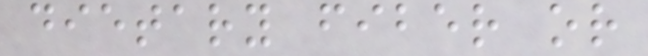dietary fiber or
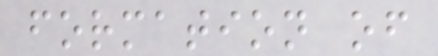formation of
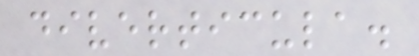diverticula.
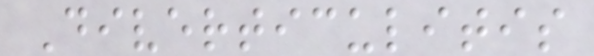Diverticulitis
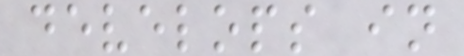develops in
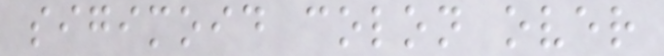sigimoid colon over
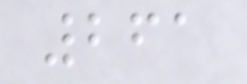261
